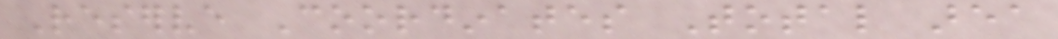Reserve Coordinates Total area
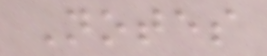Notes
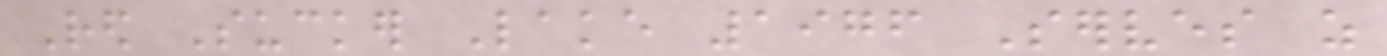Red Sucker Lake 1976 Serves as
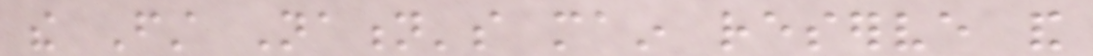the First Nation's main reserve and
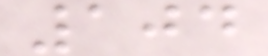104
